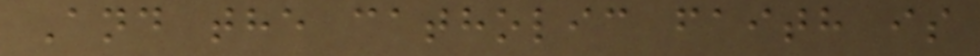And the catholic faith is
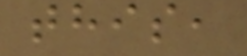this,
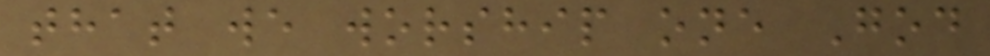that we worship one God
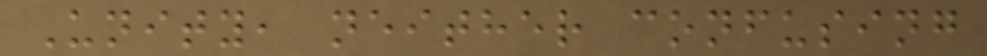Unity, neither confusing
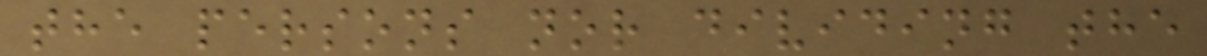the persons nor dividing the
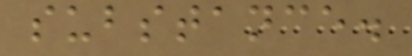substance.
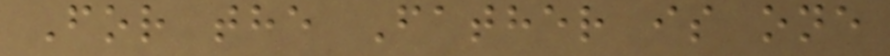For the Father is one
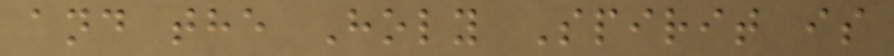and the Holy Spirit is
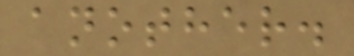another.
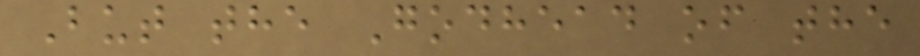But the Godhead of the
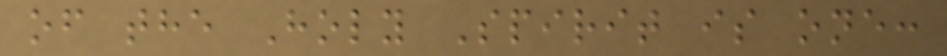of the Holy Spirit is one:
